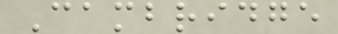Cambridge
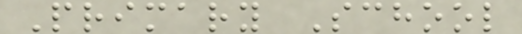Primary School
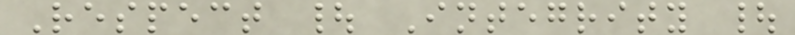Respect | Integrity |
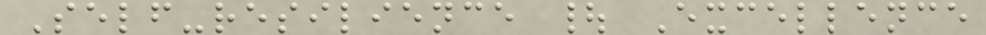Self-resilience | Excellence
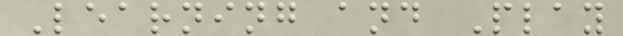Learning and Play
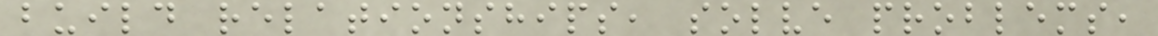build relationships, solve problems,
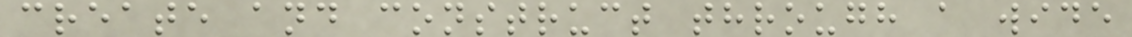create and construct through a wide
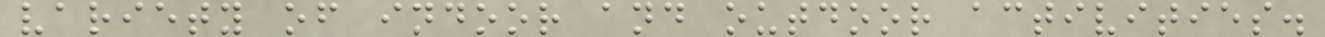variety of indoor and outdoor activities.
